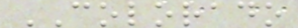COLORADO
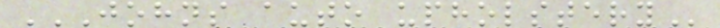JOHNS AUTO UPHOLSTERY
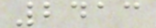2413
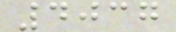4037
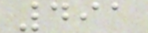491
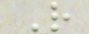R
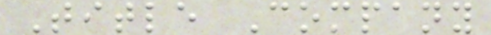Title Company
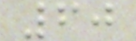60
